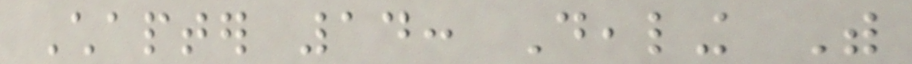Chapter 14: Dealing With
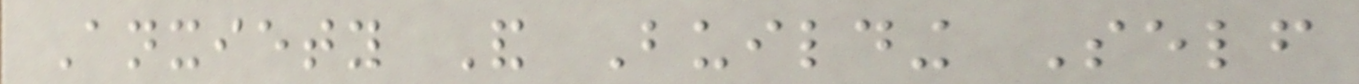Anxiety And Building Self
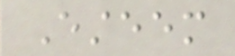Esteem
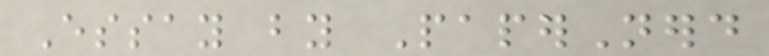Essay by PaperNerd
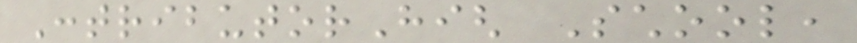ContributorHigh School,
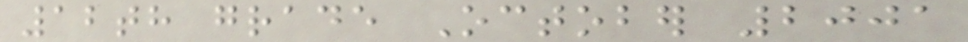12th grade October 2001
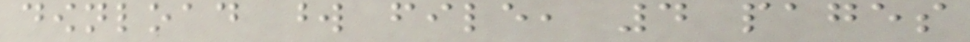download word file, 4 pages
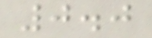0.0
